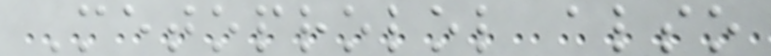Metoprolol also
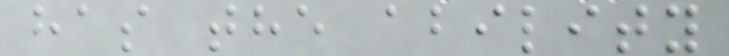has the ability
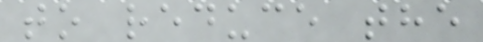to reduce the
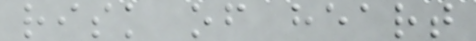risk of heart
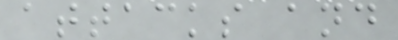attacks and
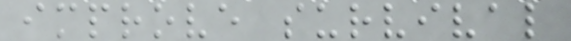improve survival
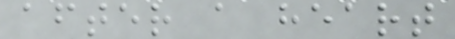after a heart
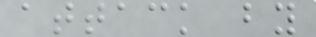attack by
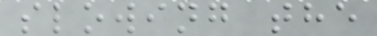slowing the
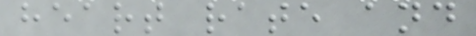heart rate and
